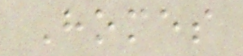Homes
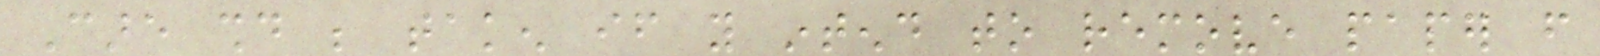Care should be taken if you intend to remove paper from
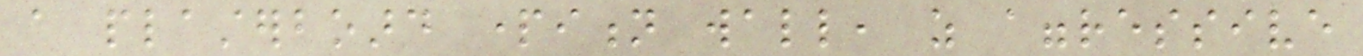a plasterboard partition wall, as aggressive
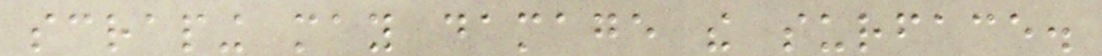scraping may damage the surface.
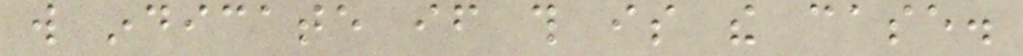will indicate if this is the case.
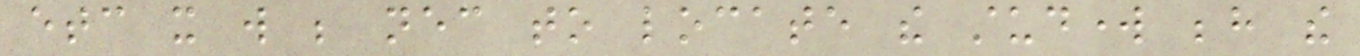etc it will be necessary to locate the studwork behind the
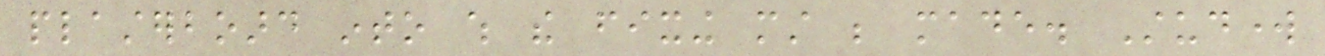plasterboard into which the fixing must be made. Studwork
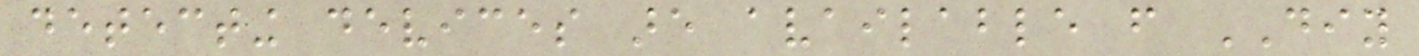detecting devices are available from DIY
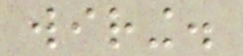wiring.
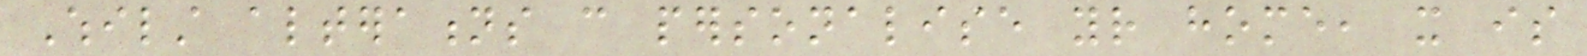Whilst alterations can personalise your home, it is
